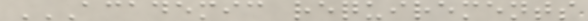ACADEMIC REQUIREMENTS
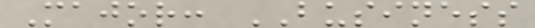Major: BUSINESS
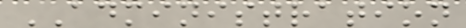ADMINISTRATION
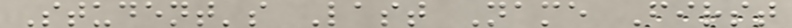Student's Last Name First
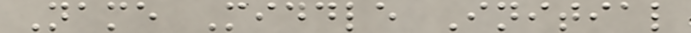Name Middle Initial
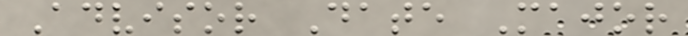Advisor Date Major
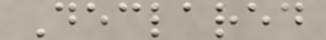Declared
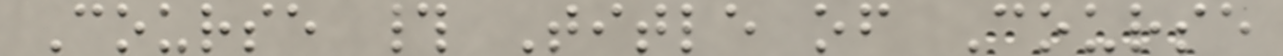Course # Title of Course
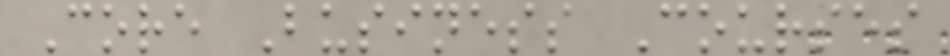Core Business Courses
